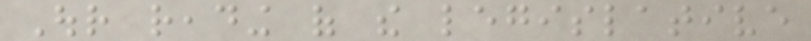Our reading of the legislative
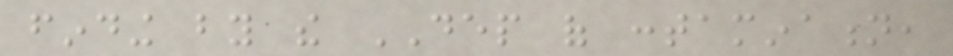finding by the DEP of contamination,
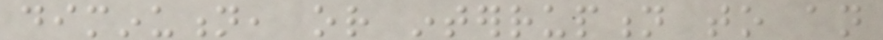diminution, or interruption to an
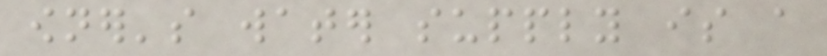owner's water supply is a
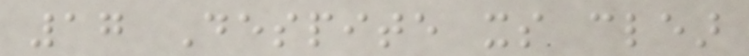17 Despite its clear
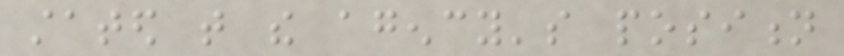stated that the agency's position
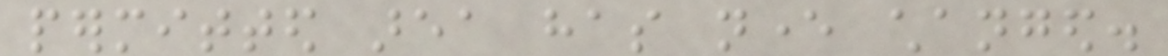permitted area has never changed.
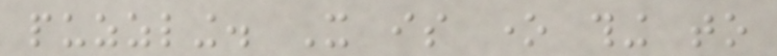puzzling. It is one thing to
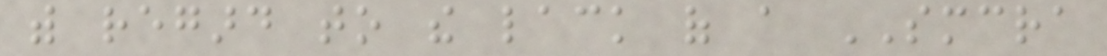with regard to the lack of a SMCRA
